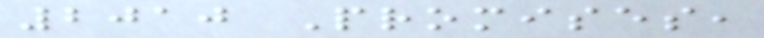2010 Promises,
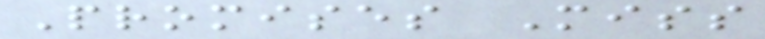Promises Miss
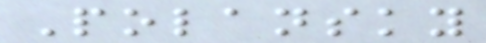Polansky
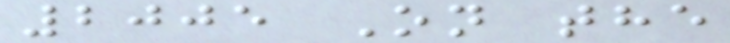2005 On the
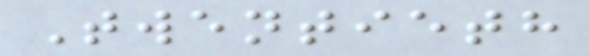Twentieth
